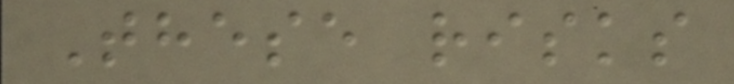These risks
